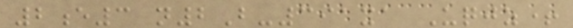2e3 n2B-391xa Uqjz+
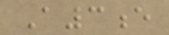A3e
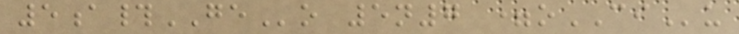5a#GEo 5n7 =oCIu
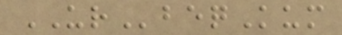URbeqKum
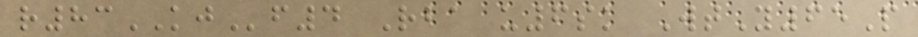r83KJf4 Rba u6sk WtY65P
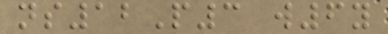ns12P3 w6y
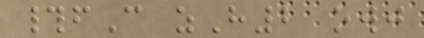#fC zH2 owj
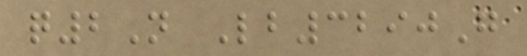q2N Lb3290G
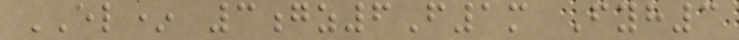EL* 3gz6F1m Fyh3
